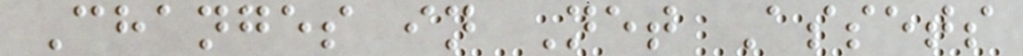Changes in Net Assets
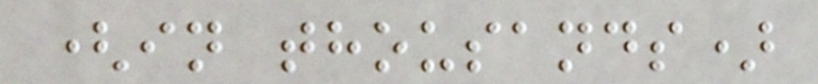(in thousands)
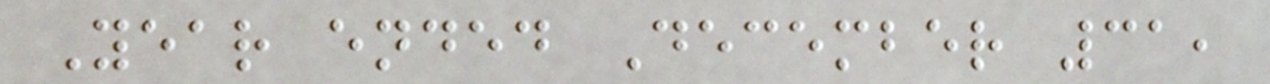Year ended December 31,
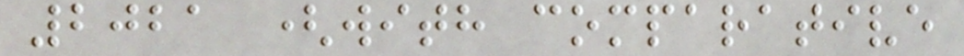2021 (with comparative
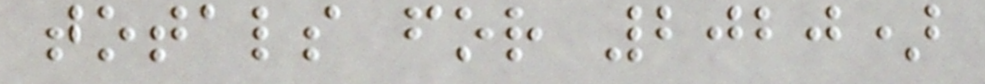totals for 2020)
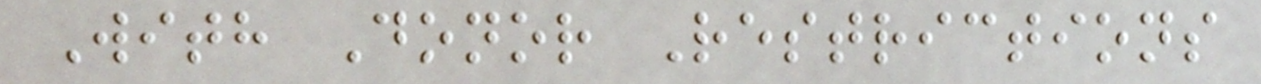With Donor Restrictions
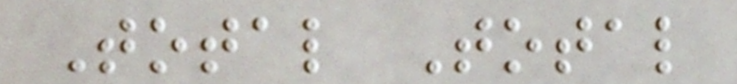Total Total
